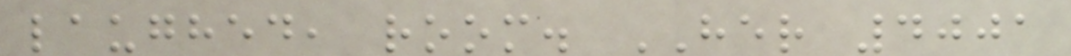laughed, room. HER 4001
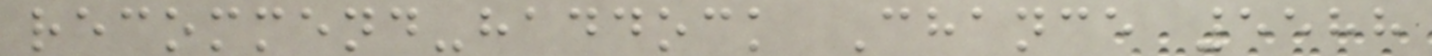recommend-haddock Chance 5588
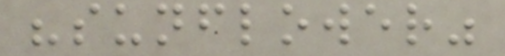"sunflower"
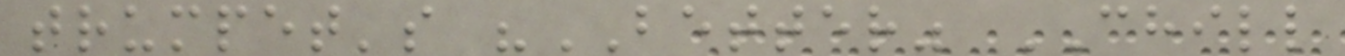trumpet's "BETTER" CHILL
